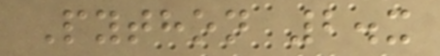Python 2.x
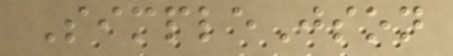SimpleJson
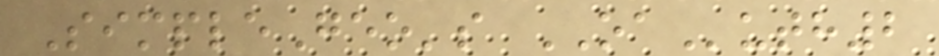SimpleGeo's OAuth2
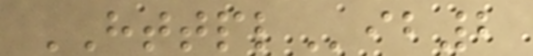HTTPLib2
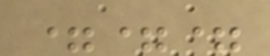===
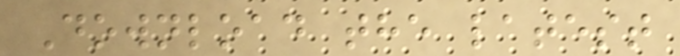Download the latest
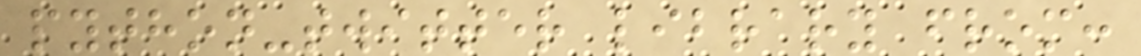python-twitter library from:
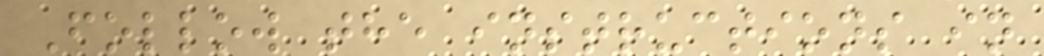Follow the instructions in
